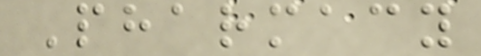Pharmacy
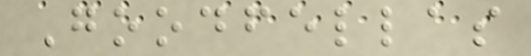Goodfellas
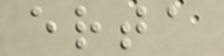erta
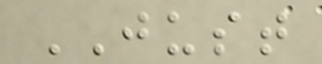JUST
